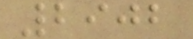2902
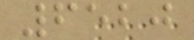6520
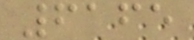6165
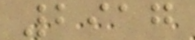2917
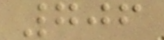706
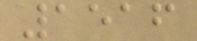1516
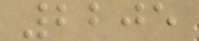2205
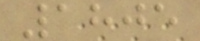1805
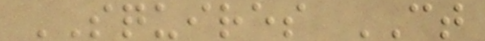SQUIRES CT
